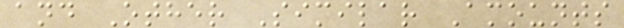and Other Similar Amounts
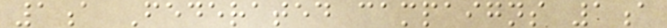1a Federated campaigns 1a
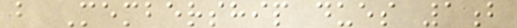b Membership dues 1b
